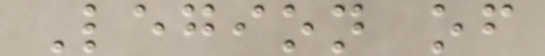Legion of
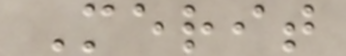Merit
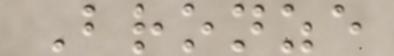Bronze
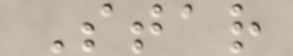Star
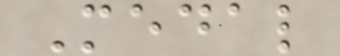Medal
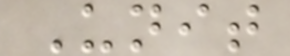Unit
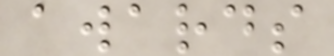awards
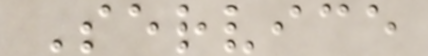Service
